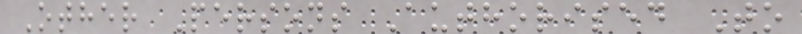Other Persons Authorised To
